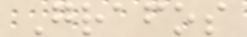Grafos
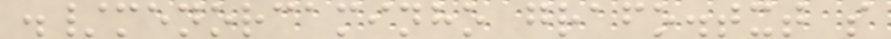./menorcaminho grafo.txt s
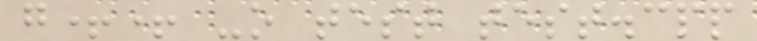g++ -o test test.cpp
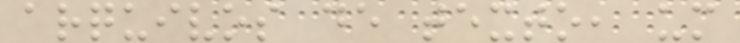arquivos de texto, um
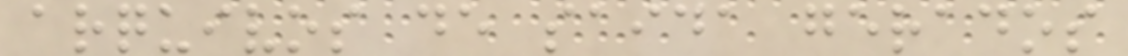arquivos de saida gerados
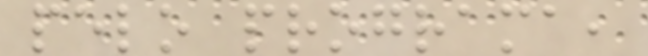pelo programa,
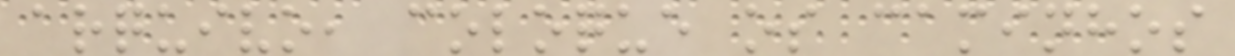arquivo, coloque os caminhos
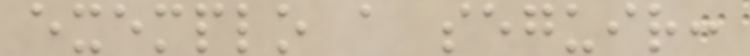exemplo a seguir:
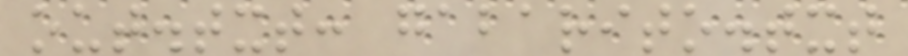out.txt: gabarito.txt
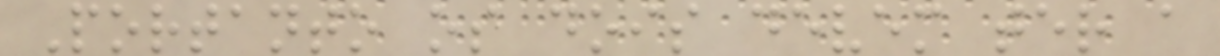Portanto os dois devem ter a
